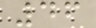46
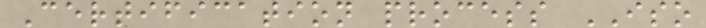Certification process ISO
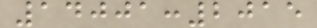14001:2015
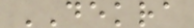DEKRA
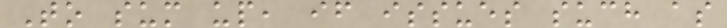To sum up, if issues such as
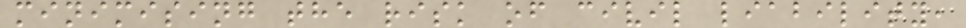minimising the risk of civil liability,
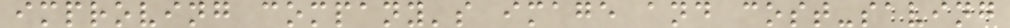improving company's image and cost-saving
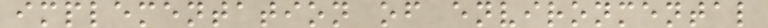implementation of environmental
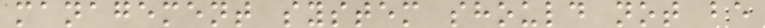management system should not be
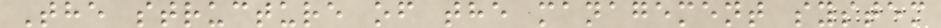The structure of the management system
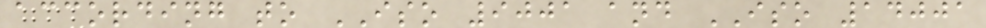according to ISO 9001 and ISO 14001
